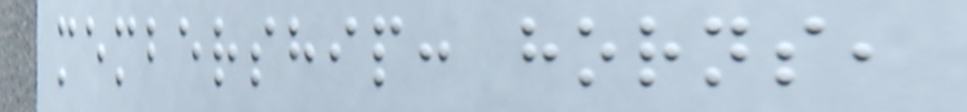membership: horns,
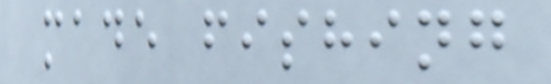made fishing
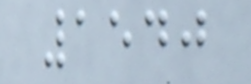1540
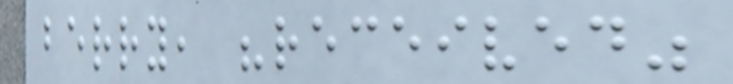berry, "received"
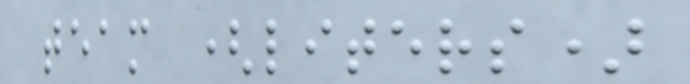team (liters)
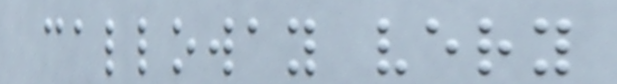calloway very
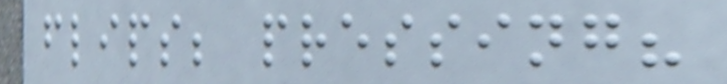flips; pressing?
